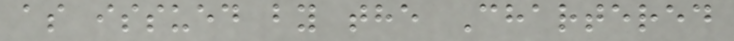as issued by the Chartered
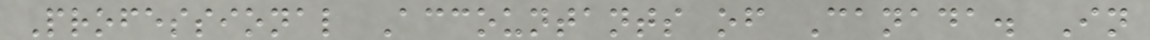Professional Accountants of Canada. In
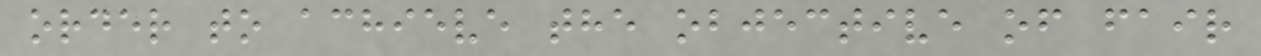order to achieve the objective of fair
